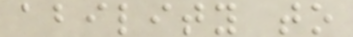ability to
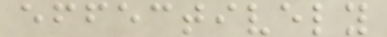effectively
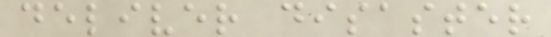deliver disaster
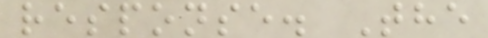response. The
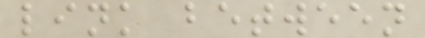link between
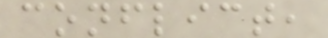conflict,
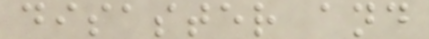disaster and
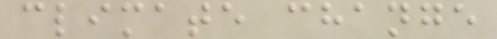climate change
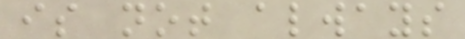is not always
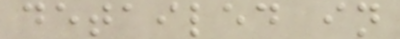detailed in
